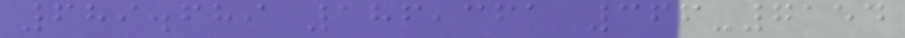689.689 186,361 366-7154
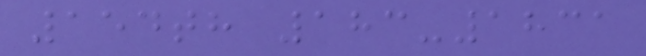154th 183-1831
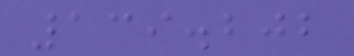139.202
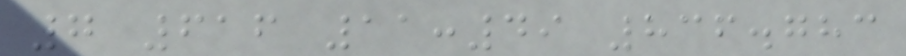7 616 11:49 836.783
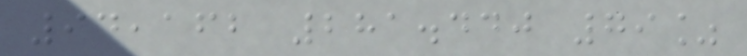94,162 281.440 79%
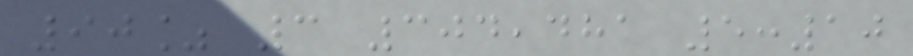90% 3 304,481 5:10
